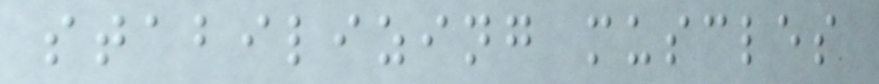stabilizing muscles
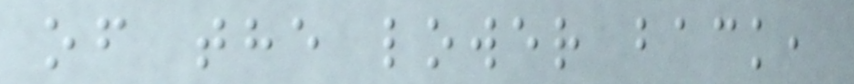of the lower back,
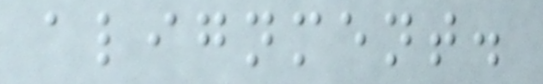alignment.
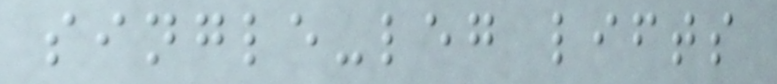single-leg lifts
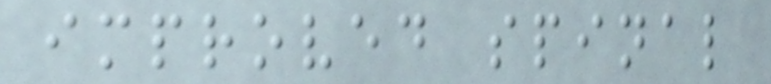improved spinal
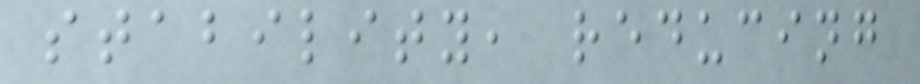stability, reducing
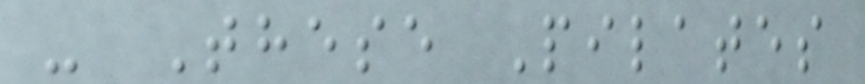- These Pilates
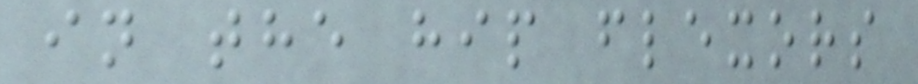in the hip flexors
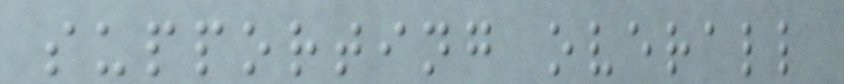supporting overall
